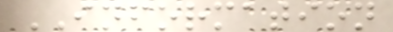INFORMATION
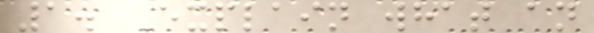1. Explain what an
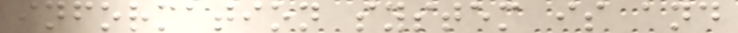information system is and
